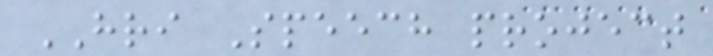HRI Speech project
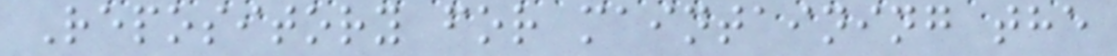Repository for maintaining the
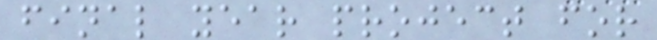final year project for
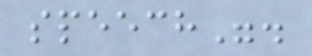speech".
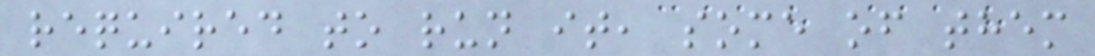required to run it, some of them
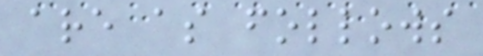are as follows
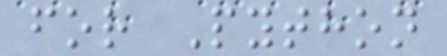for Python
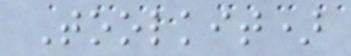Toolkit)
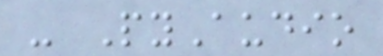- PyAudio
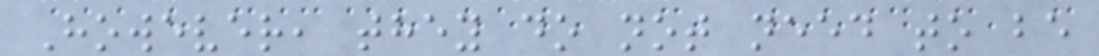However, they do not need to be
